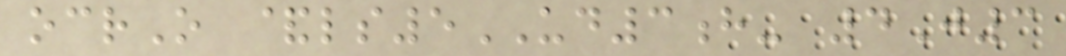ocrO &ls5UD3h- 4J3
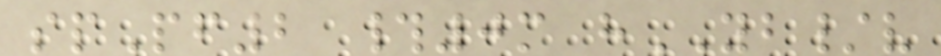spPf2 #0m hYB/v
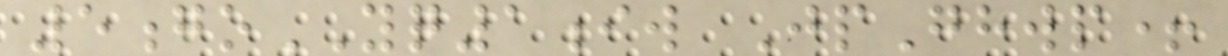5goYQ1iw JpGhwp+
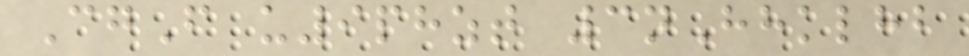CgF u9phzt 3nHhklhb
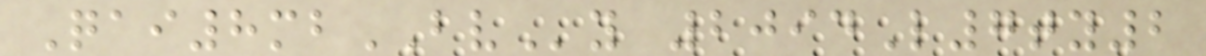Qai8mbBVy 2094L7ty2
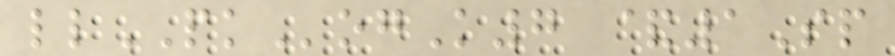llPKogK7 &1Sp
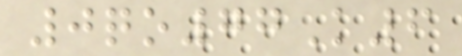0qo77K6
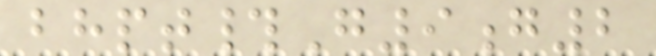bhpt#G9g2
